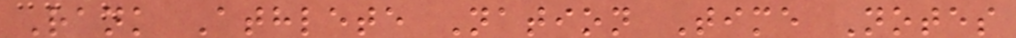Rank Athlete Nation Time Notes
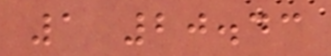1 20.43
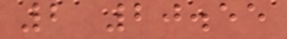2 20.55
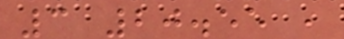3 20.55 ,
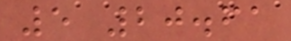5 20.61
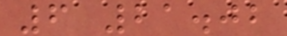6 21.02
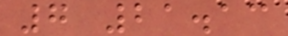7 21.13
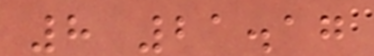8 21.17
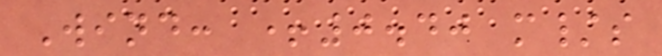Wind: +0.40 m/s
